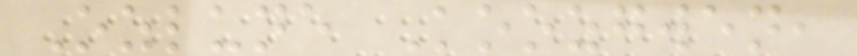Ozlune Koozgwen,
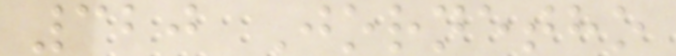320 Jornetho
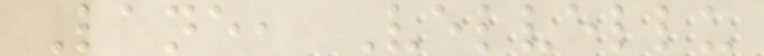Lane, Velvellu
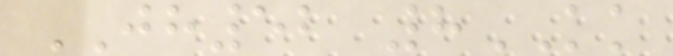JH52 8KK
